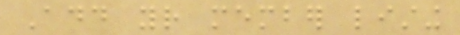Add your member listing
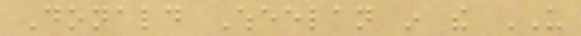Donald Wheelan in the US
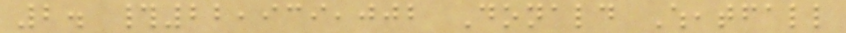2. #22,939,002 Donald Wheatfall
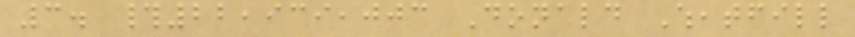3. #22,939,003 Donald Wheatfill
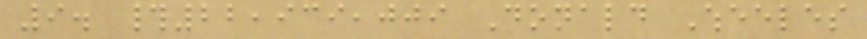9. #22,939,009 Donald Wheeles
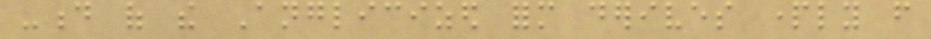-d of the Anglicized form derives partly from
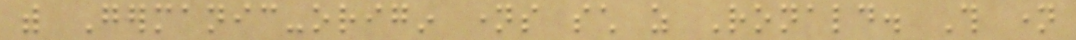with Germanic-origin names such as Ronald. This name
